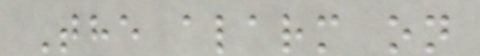The alarm on
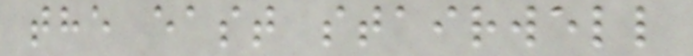the east stairwell
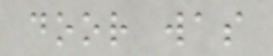door was
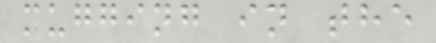mugging in the
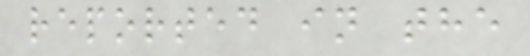reported in the
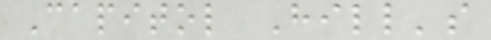Capitol Hill's
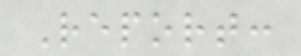Report:
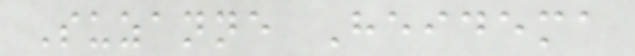Suzanne Heidema
